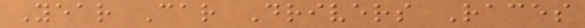Year Car Drivers Races
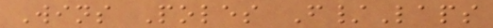Wins Poles F/Laps
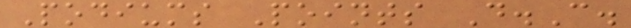Podiums Points D.C.
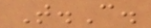T.C.
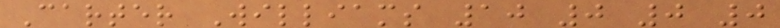Carter Williams 10 0 0 0
